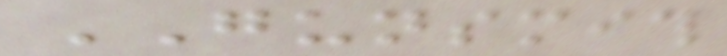GUNSMITH
